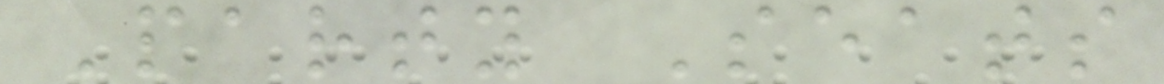Party Seats
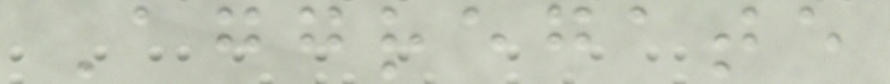Aggregate
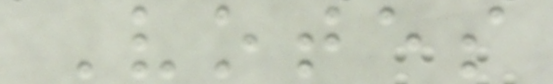Votes
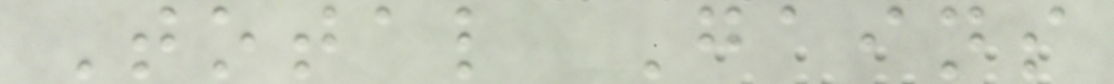Total Gains
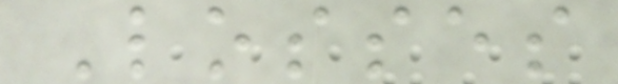Losses
